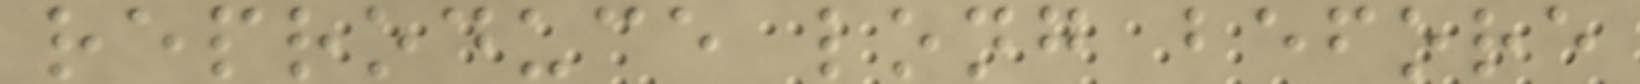reproduce long before
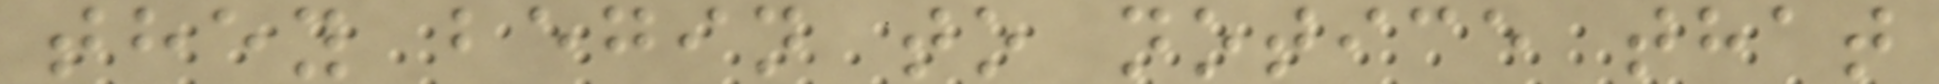they begin to notice that
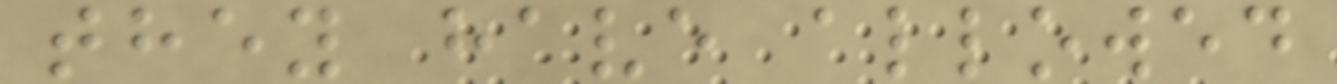they have allowed
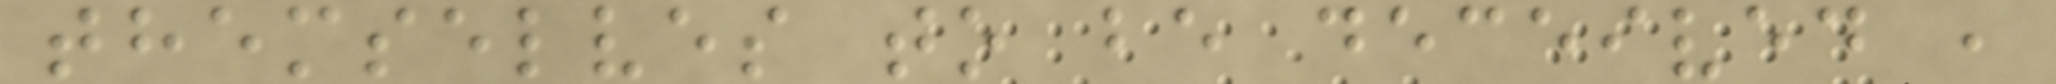themselves to be deceived ,
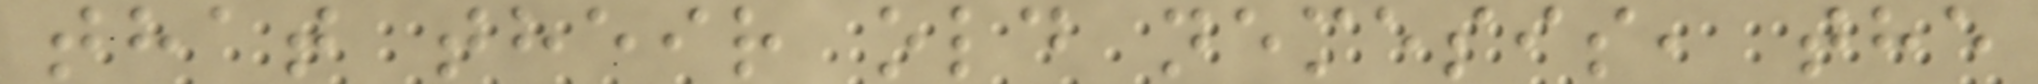that their old nemesis, the
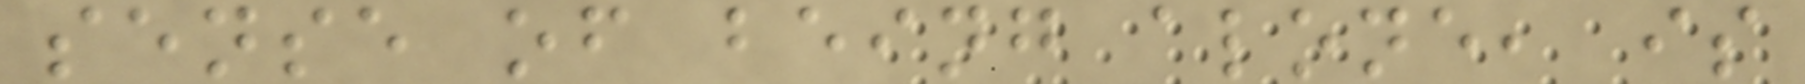sense of being alone, is
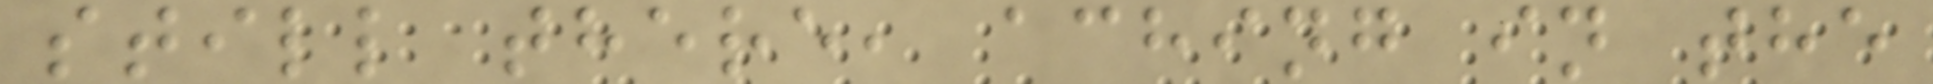still there, aching in the
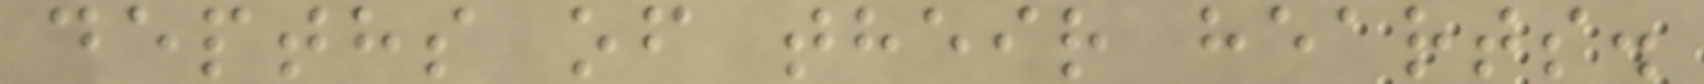depths of their hearts.
